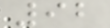92
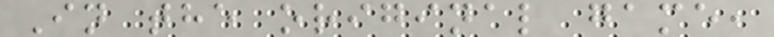In the original game,
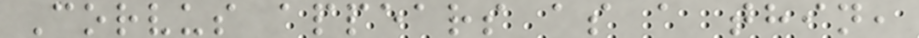Corvus appears as a thin,
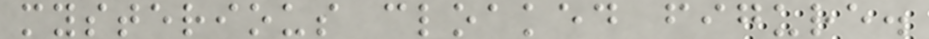mysterious cloaked figure.
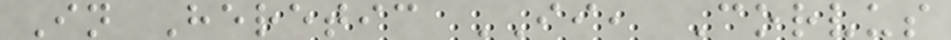In Heretic II, Corvus
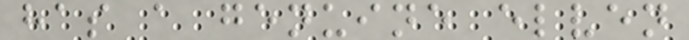has a genuine elven
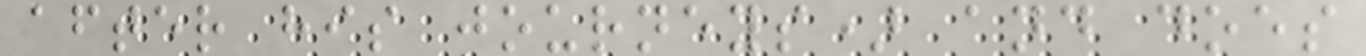after his journeys) and does
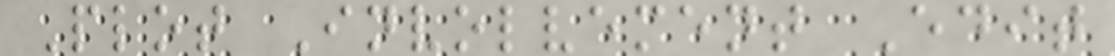Plot Involvement Edit
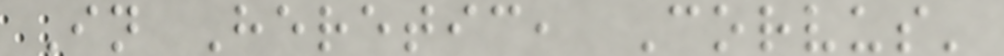In Heretic, Corvus'
